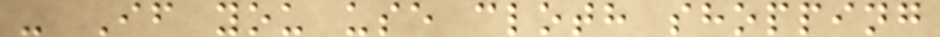- If you use cloth shopping
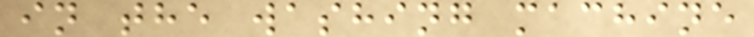in the washing machine
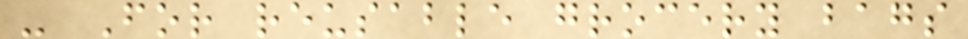- For reusable grocery bags
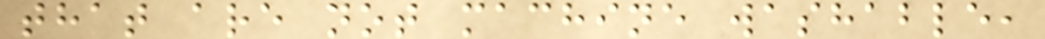that are not machine washable,
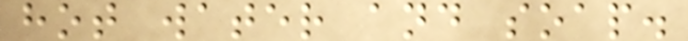hot water and soap.
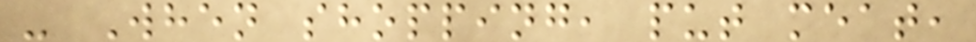- When shopping, put meat,
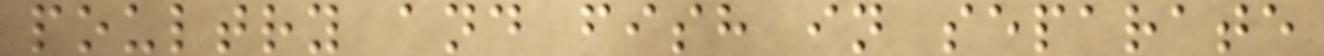poultry and fish in separate
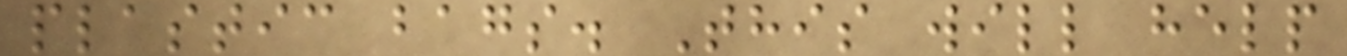plastic bags. This will help
